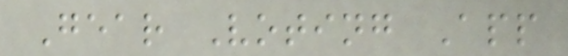Gear Voting App
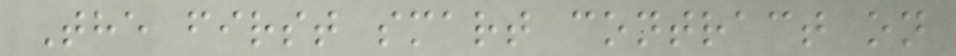The first smart contract on
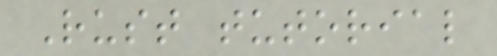Rust tutorial
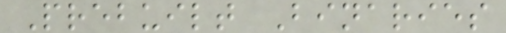Prebuilt Binaries
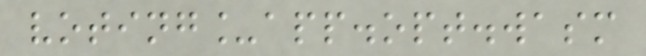voting_app.opt.wasm
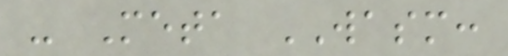- Meta WASM:
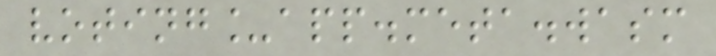voting_app.meta.wasm
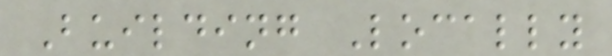Building Locally
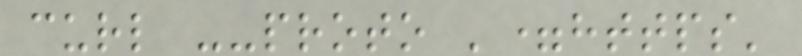curl --proto '=https'
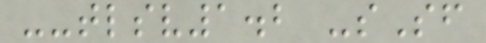--tlsv1.2 -sSf
